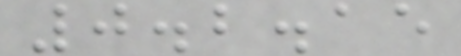0.2.15
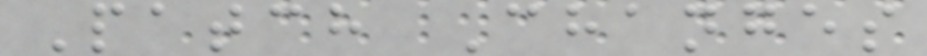Patch Changes
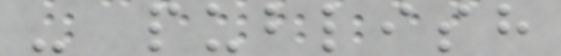- publish
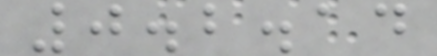0.2.14
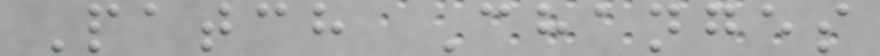Patch Changes
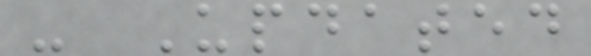- Updated
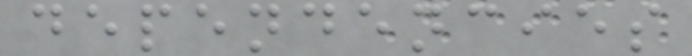dependencies
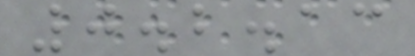0.2.13
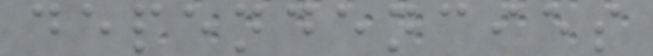dependencies
